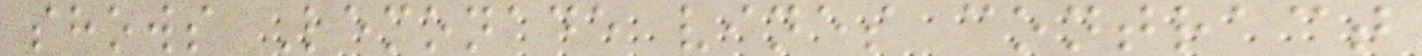shows Lemonade vines contract
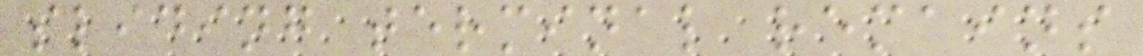sliding terminal remains
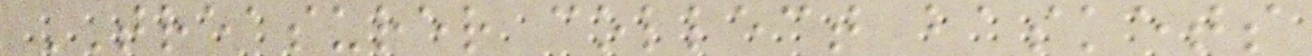TREASURER collect baskets
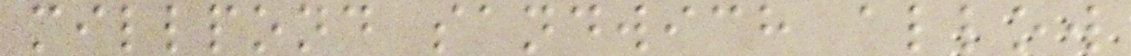millpond sandwich allow
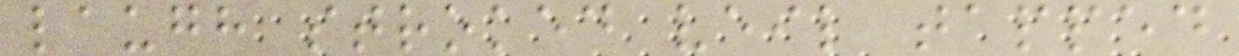laugh stroked veil tapped
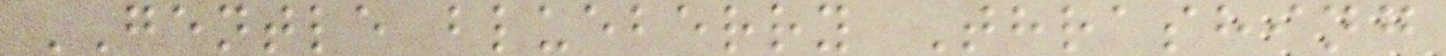GENTLE blueberry Thrashing
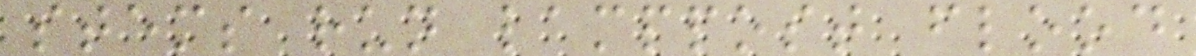stems run lamppost flood
